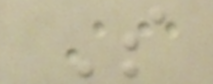S
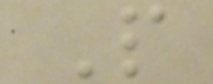P
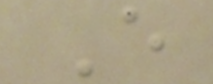E
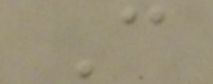C
